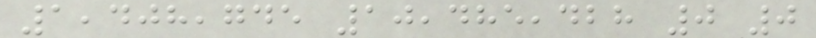1,408,745 10,485,428 0 0
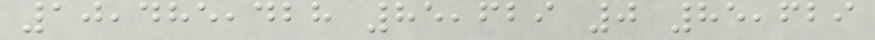10,485,428 85,629 0 85,629
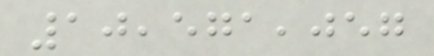10,571,057
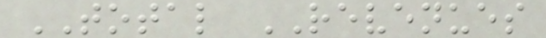TOTAL REVENUES
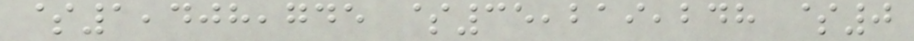$1,408,745 $35,219,248 $0
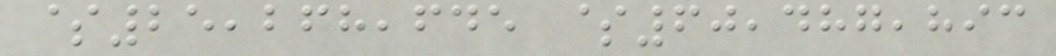$25,268,645 $60,487,893
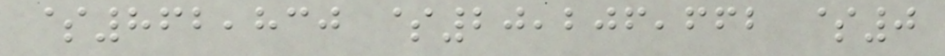$862,830 $20,206,662 $0
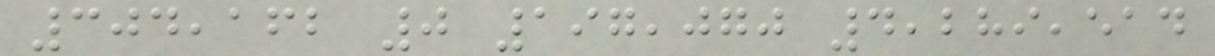304,162 0 197,070 4,289,514
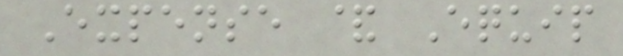Expense & Equip
